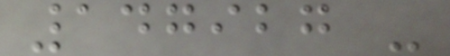147927 -
